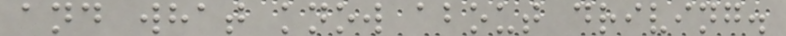and what know about driving.
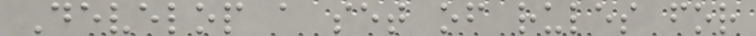Develop a set of rules for
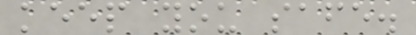keep you safe.
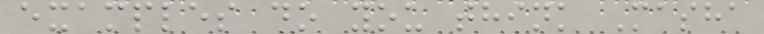examples do you think Masha
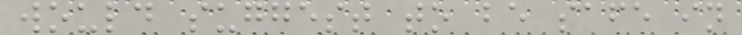would suggest to be safe in
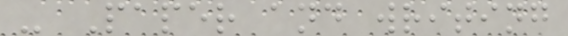- Paper and writing
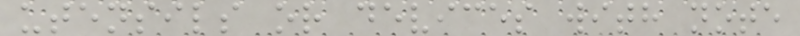utensils or devices with note
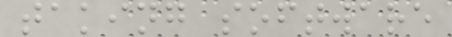taking software
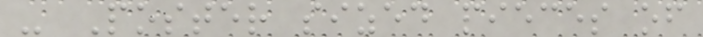- Poster sized pieces of
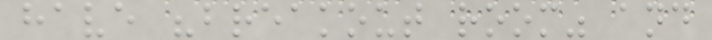have "breakout room" and
